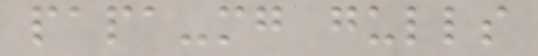papa-mg gulls
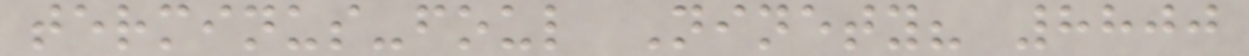terminus-foul Ninety? 8800
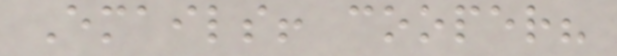Emails! cooper?
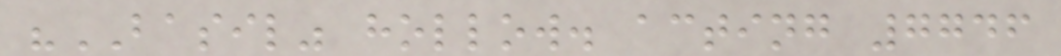"BASIL" hollow. acting 7746
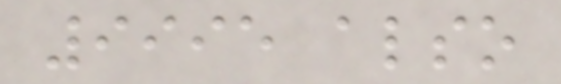9995 also
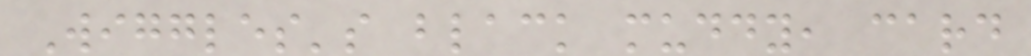Wiggles's black muddy, card
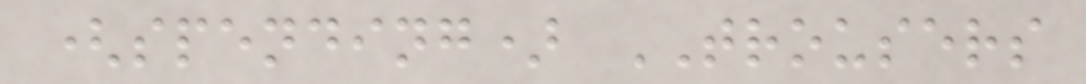(spending) TROUSERS
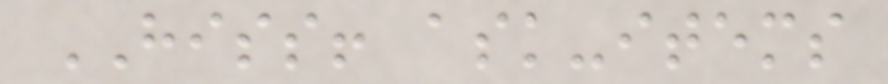HISS! ask-items
